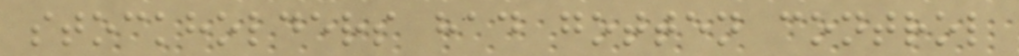stockholders had gotten control
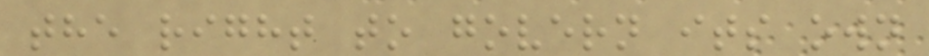the right to govern its own
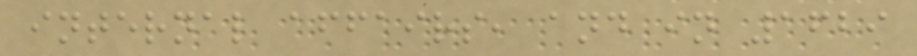internal affairs, and in 1629
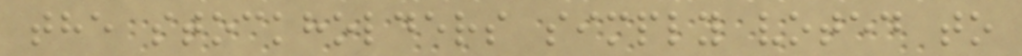the stockholders simply voted to
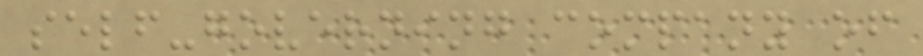self-governing company of
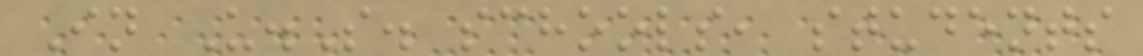In U.S. schools, students
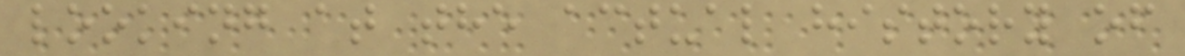looking at the actual history of
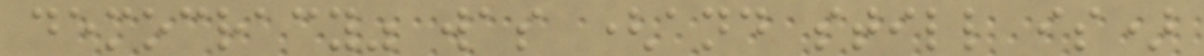democracy" was (and still is)
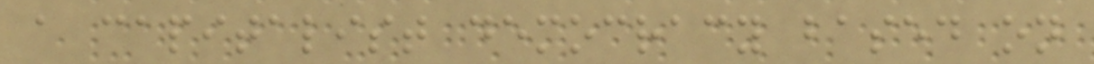a capitalist democracy based on
